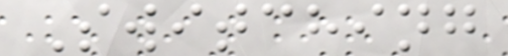Switching
